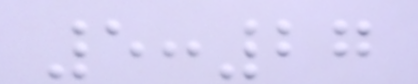5:27
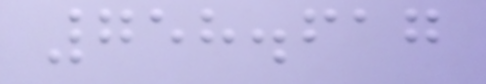758.617
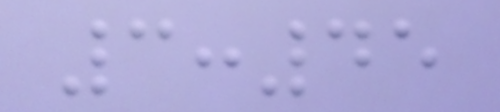3:45
